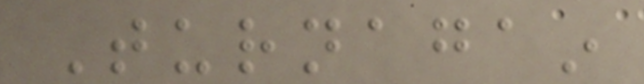Turnagain
